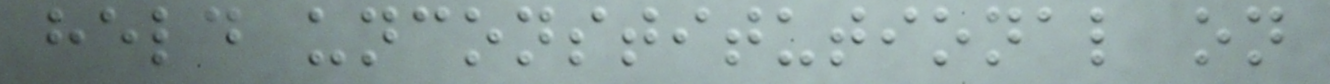held unconstitutional on
